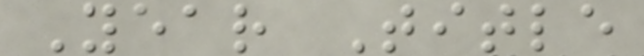Year Title
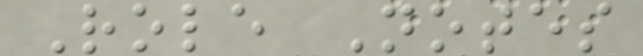Role Notes
